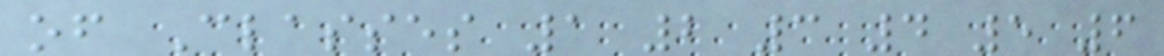of Classes 1 2 3 4 5 6
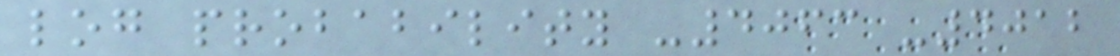log probability -4063 -4012
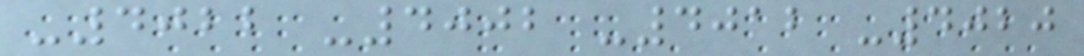-4022 -4002 -4012 -4020
